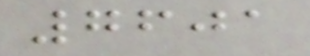7601
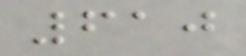610
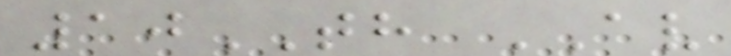10TH AV
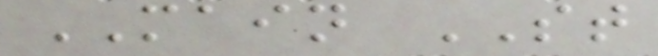MAIN ST
